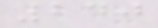240
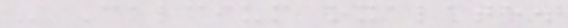- Calcium oxalate.
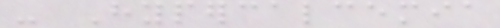- Hypercalcemia
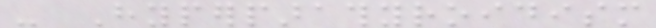- Hyperparathyroidism
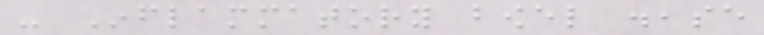- Inflammatory bowel disease
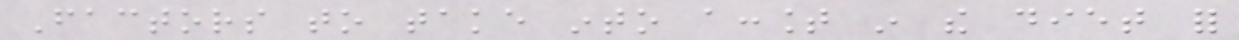Factors to take into account in the diet for
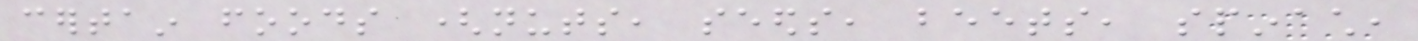certain foods (nuts, seeds, beets, spinach,
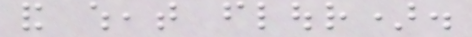and wheat flour).
